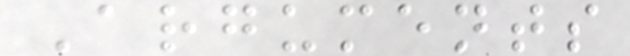Arguments
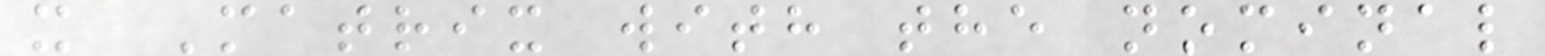x Matrix with the nominal
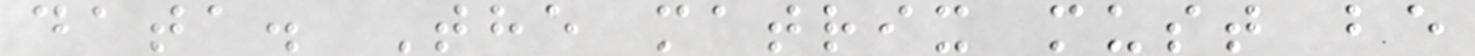data. The matrix must be
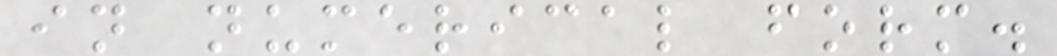in numerical form.
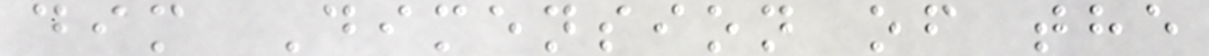dim Dimension of the
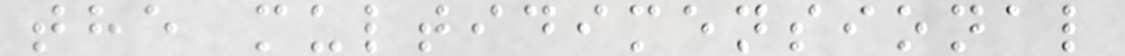the multidimensional
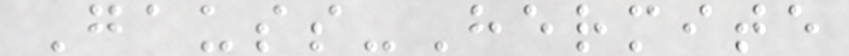Gauss-Hermite
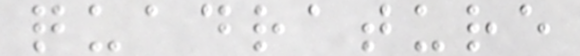quadrature
